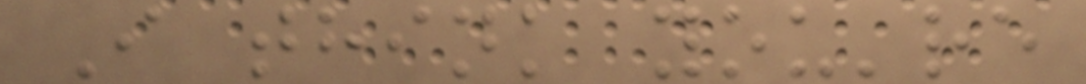I think you're
